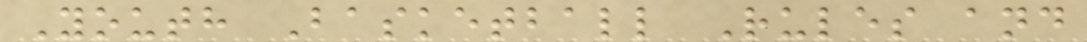Youth Basketball Rules and
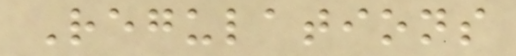Regulations
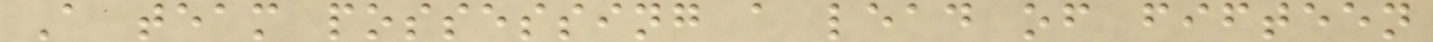A team possessing a lead of fifteen
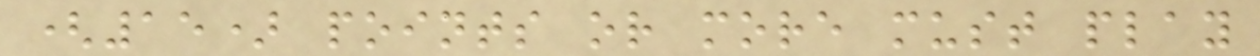(15) points or more must play
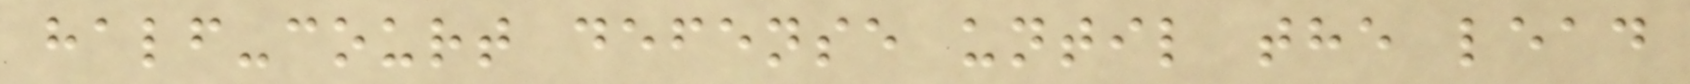half-court defense until the lead
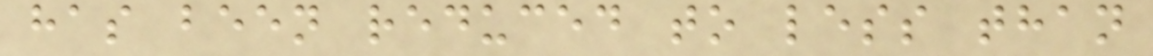has been reduced to less than
